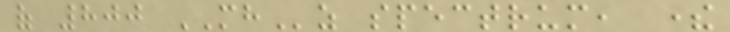of 800 MHz spectrum, there
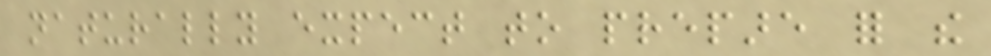naturally expect to prepare for the
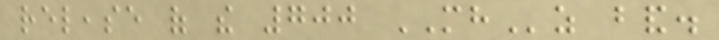release of the 700 MHz band.
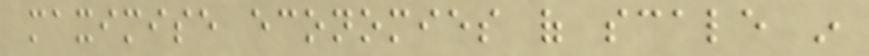maximise economies of scale in
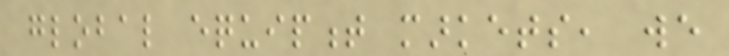global equipment markets, we
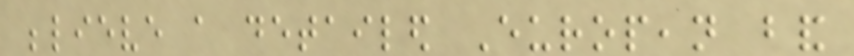believe a detailed European band
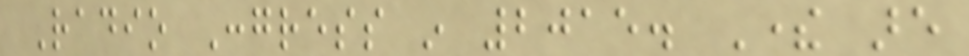Radio Congress in 2015. There are
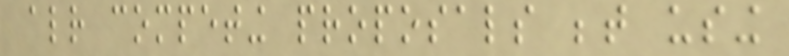already competing proposals between using
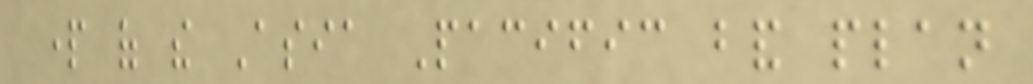part of the Asia Pacific band plan
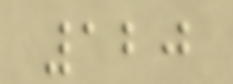120
